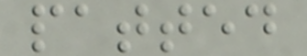patted
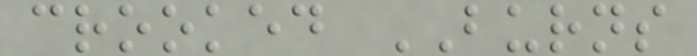crooked BURNS
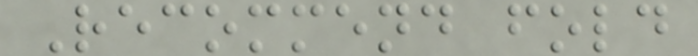Recommend fold
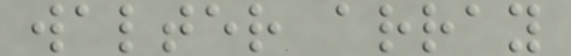walter array
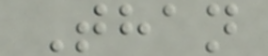Than
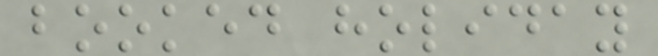booked holiday
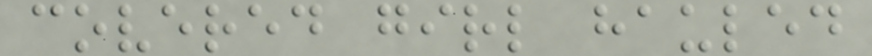covered girl hauled
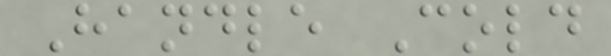Handle Cold
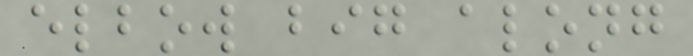elbow big along
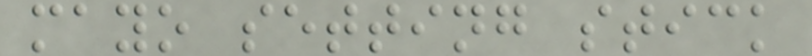mayo setting stick
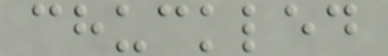chuckled
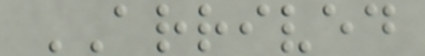ARRIVED
